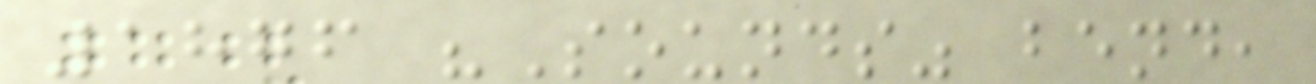1876 "Sounds" bend,
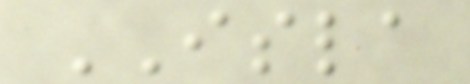ISLA
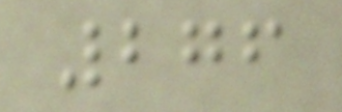276
